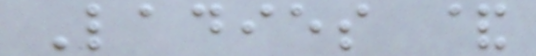Ladies &
